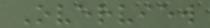Overview
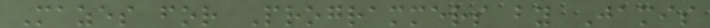Mazes for Programmers by Jamis
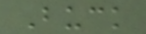Buck
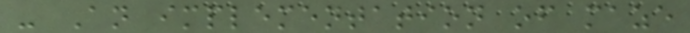- An implementation of maze
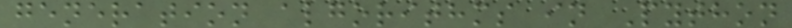generation algorithms in Python
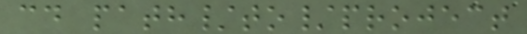cd path/to/project
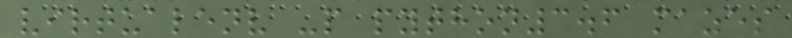virtualenv -p python3.6 mazes
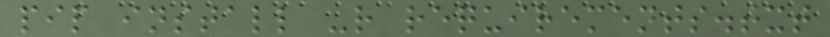pip install -r requirements.txt
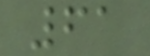61
